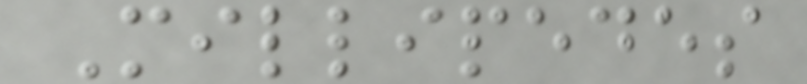Millipedes
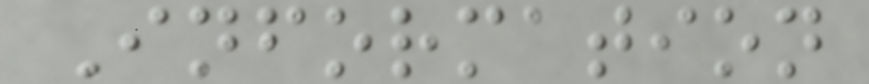Information
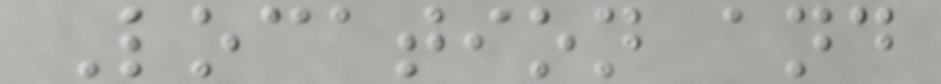Location and
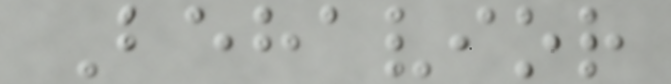Behavior
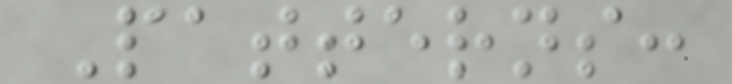Patterns:
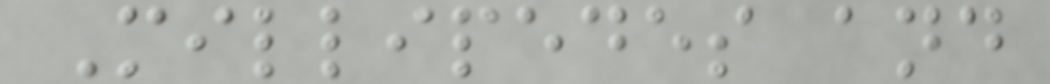Millipedes and
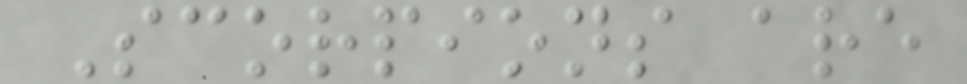Scorpions are
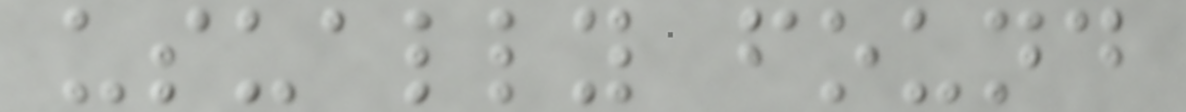usually found
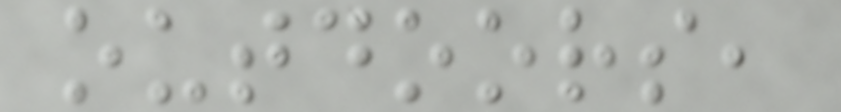outdoors,
